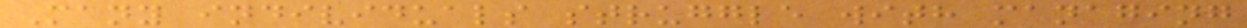Many individuals struggle with managing
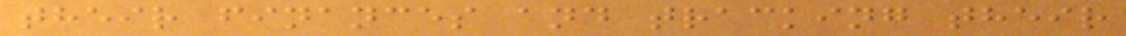their finances and tracking their
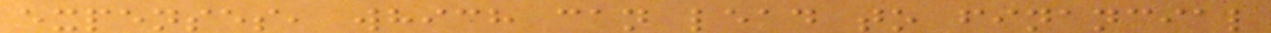expenses, which can lead to financial
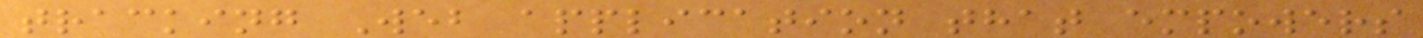tracking Web application that empowers
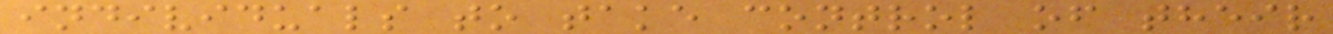individuals to take control of their
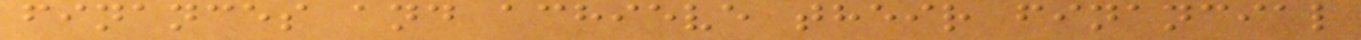finances and achieve their financial
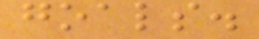goals.
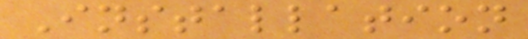Installation
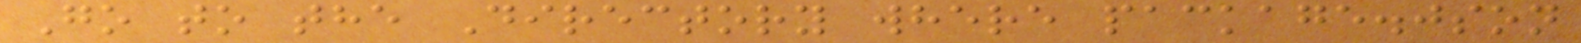Go to the Directory where package.json
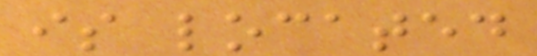is located
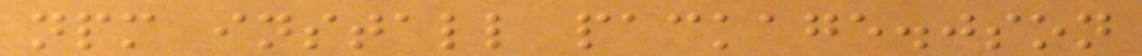npm install package.json
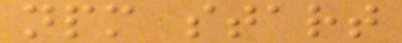npm start
